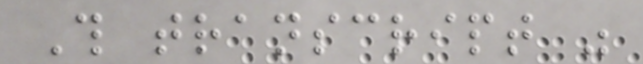This transcript was
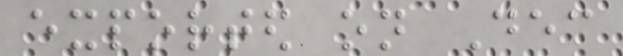exported on Dec
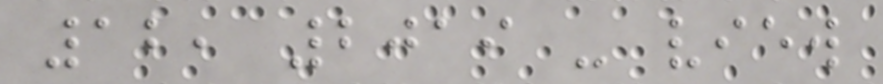12, 2019 - view
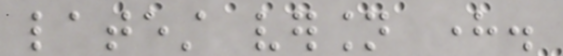latest version here.
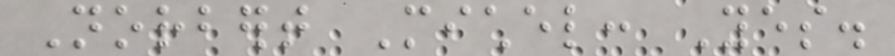Norbert Michel: Yes.
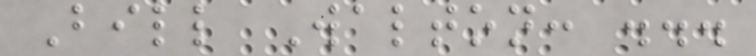Bill Walton: ...
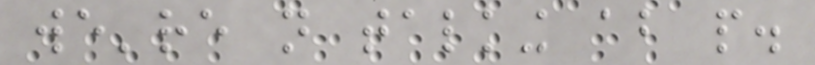we're not talking about people.
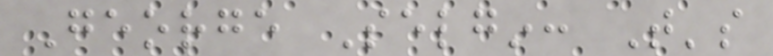George Selgin: That's
